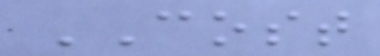COST
